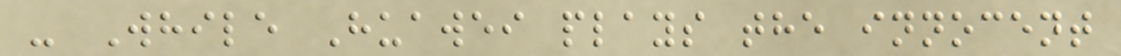- While Huawei plays the innocent
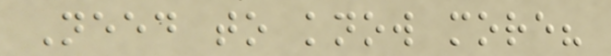Need to know more?
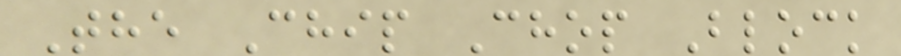The Chip Chop Block
